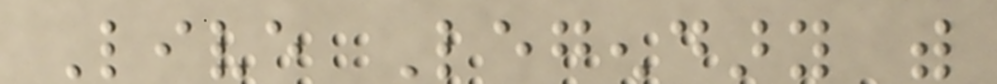Live Legendary with
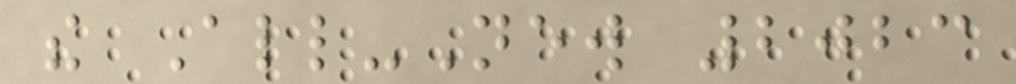the All-New 2023
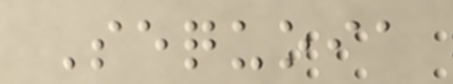Sequoia
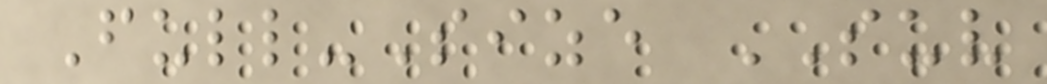Full-Size SUV
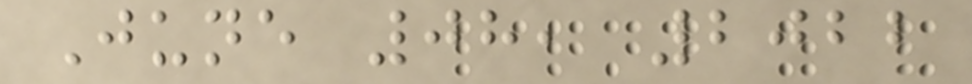June 08, 2022
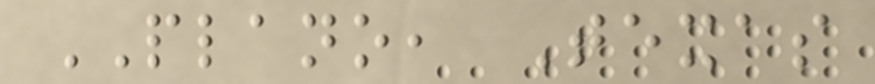PLANO, Texas
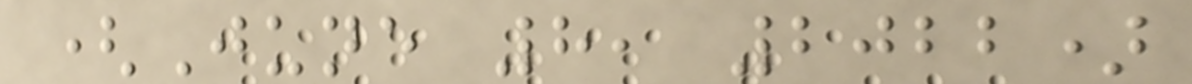(June 8, 2022)
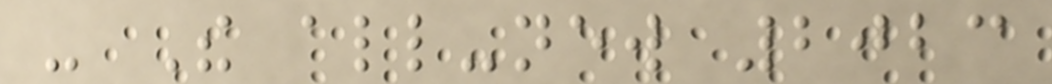- The all-new 2023
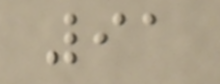91
